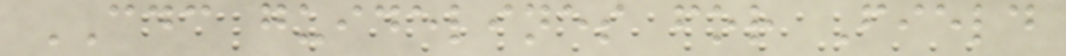CDC guidelines for Field
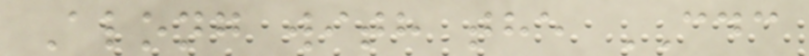Along with the CDC
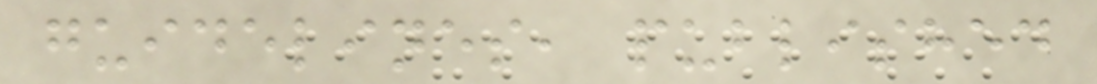guidelines, published
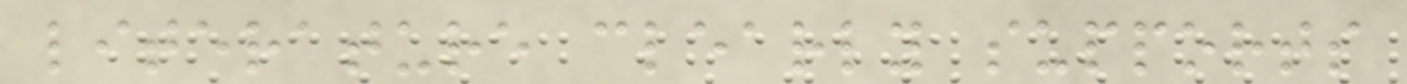literature clearly supports
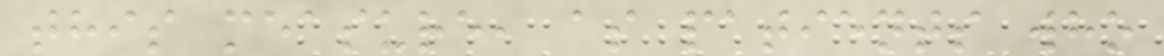this measure, as patients who
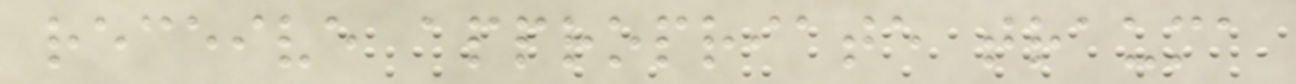receive appropriate trauma
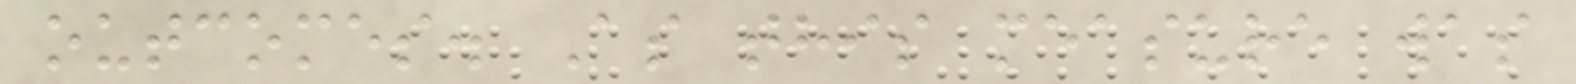outcomes. As this measure was
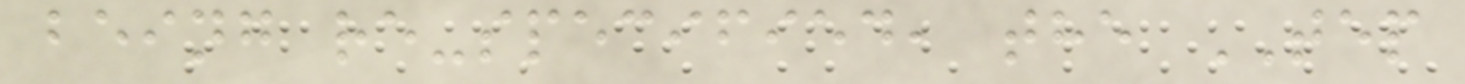being re-specified, the TEP
